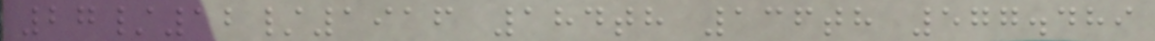27/12/1916 184th 136th 577.489
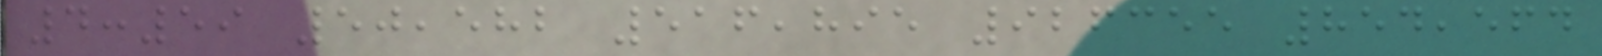4:59 50,582 516,895 926355 854,564
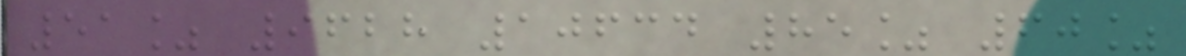51% 9628 10634 85% 60%
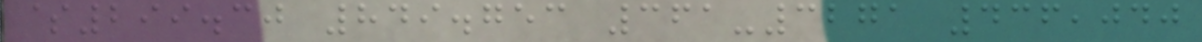$299.30 849.753 361-3271 436,040
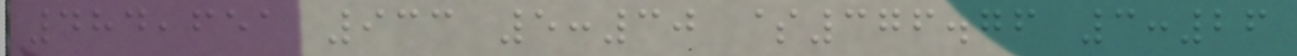484,651 933 5:30 $376.76 3:26
